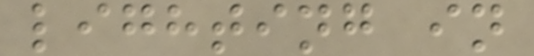lighting in
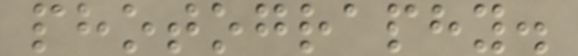photography.
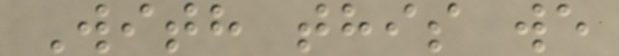With this we
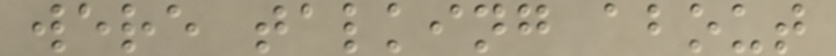were talking about
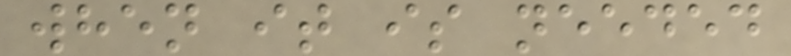when it is needed
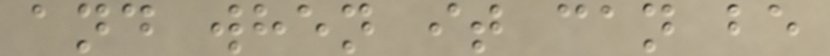and when it can be
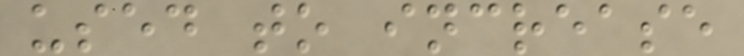used to increase
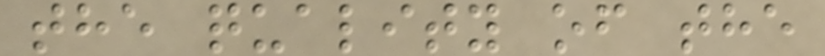the quality of the
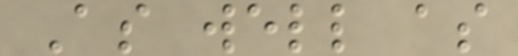As well as
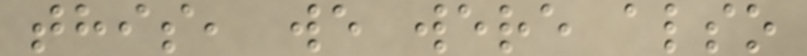this, we were also
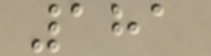181
